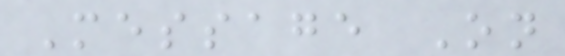Message On
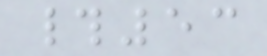#53
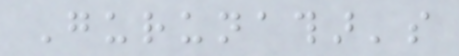Gurunathar's
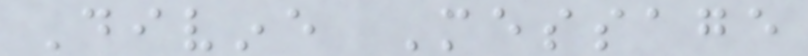Divine Message
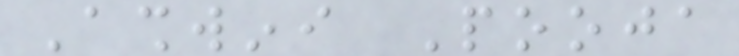Ashwini Pooja
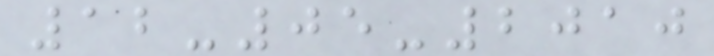12-05-2010
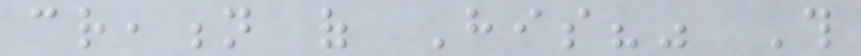creation of His?" This
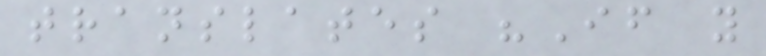translates "If you
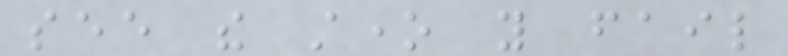see the stone you fail
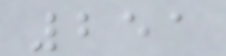251
